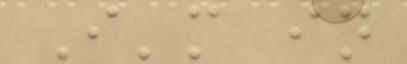I'm in
